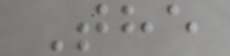The
